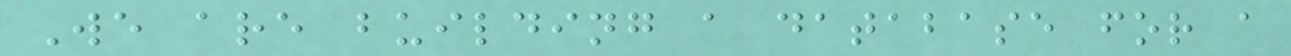We are building a database for a
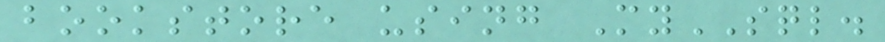bookstore using MySQL.
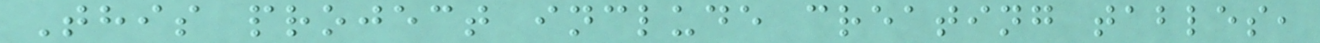This project include creating tables,
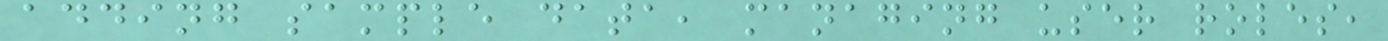adding sample data, managing user roles,
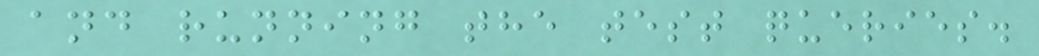and running the test queries.
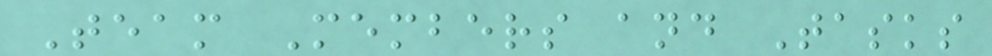Team Members and Tasks
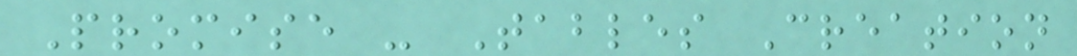Promise - Tables Creation
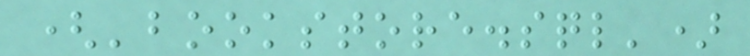('bookstore.sql')
